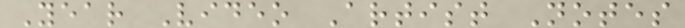Year Video Artist Notes
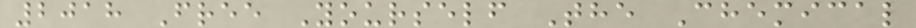2018 Free Yourself The Chemical
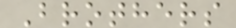Brothers
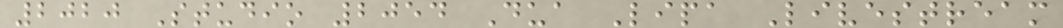2020 Studio 2054 Dua Lipa Livestream
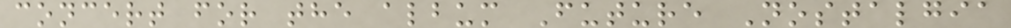concert for the album Future Nostalgia
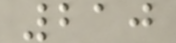210
